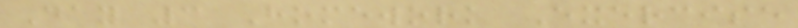Day 3 Homework Exercise
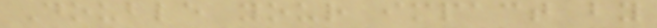Double your impact by
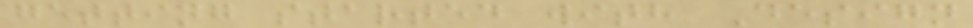getting started with Design
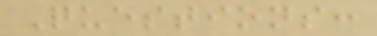Questions:
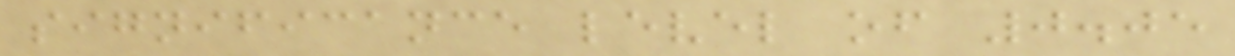significance level of 0.05
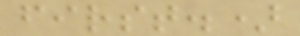first.)
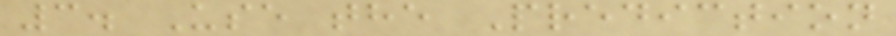3. Use the Prediction
